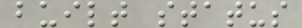built status
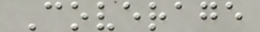Coverage
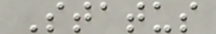Status
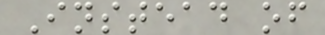Instead of
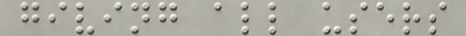giving all users
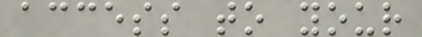access to your
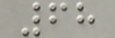68
